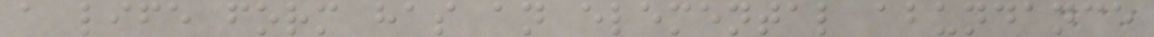a life form has an elemental abundance
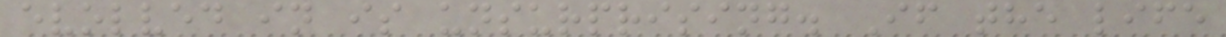evolved in is unsurprising. If the life
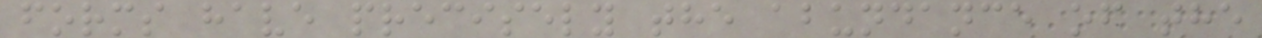forms have precisely the abundance of the
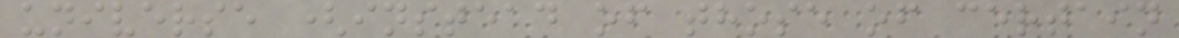universe (instead of those of certain
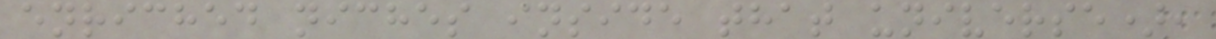enriched niches inside that universe),
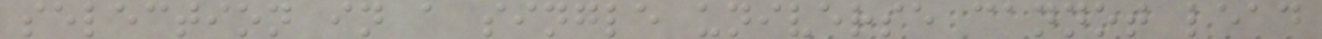selection in a single universe cannot lead
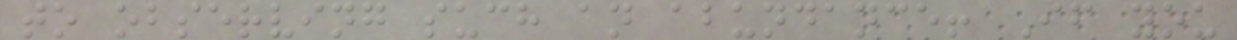to observing such an abundance! If you
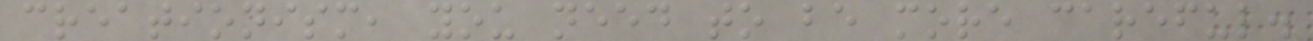creationism, you need to be more careful.
